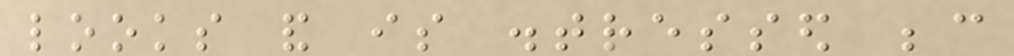looks and is distressed because
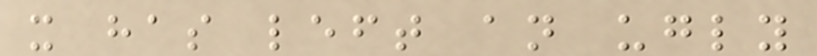it has left an ugly
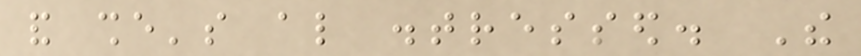and she's also distressed. The
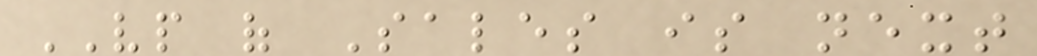VP of Sales is next
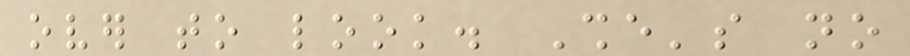over to look. She's no
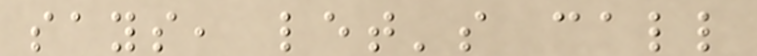says, let's call
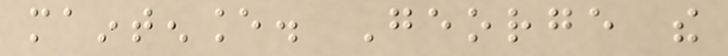maintenance. George the
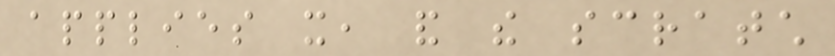applies it, and the scratch
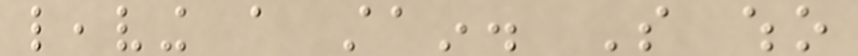leaving a stain. So who
